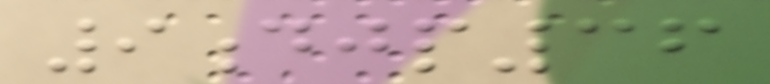9djp36
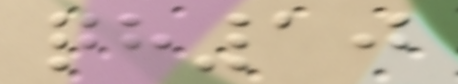qh10
